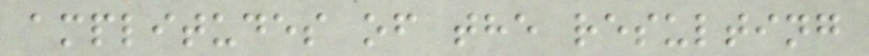amplitudes of the resulting
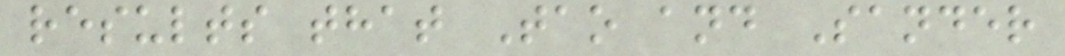results that Tao and Sander
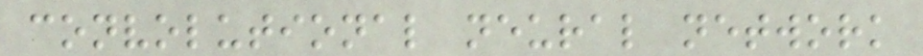convolutional neural network
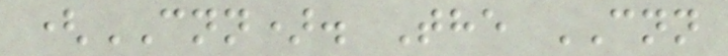(CNN). The CNN
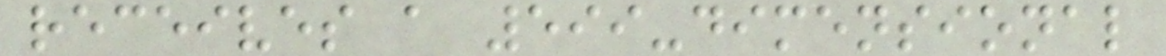receives a 599-dimensional
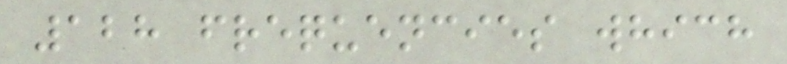128 frequencies which
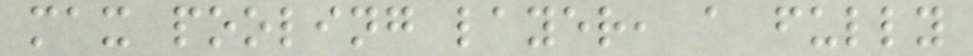max pooling layer, a fully
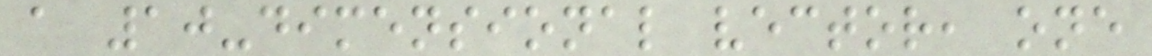a 10-dimensional vector, one
